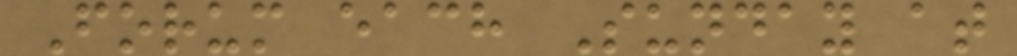Forum each Sunday at
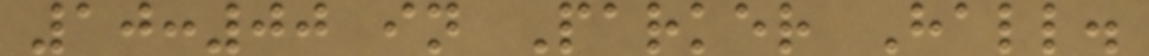10:00 in Parker Hall.
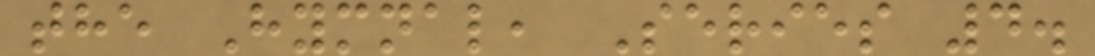the Hymnal, Series 4.
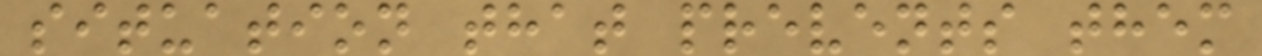situation that prevents them
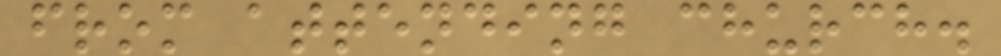from attending church.
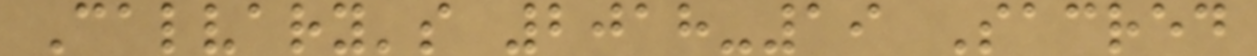Calvary's 2018-19 Sacred
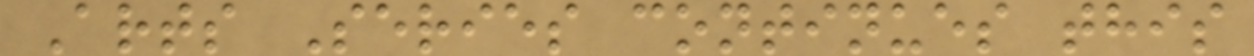Arts Series continues this
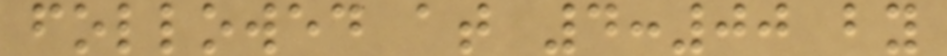followed at 4:00 by
